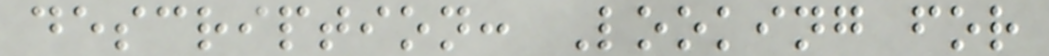description: Looking for
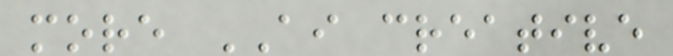more AI creative
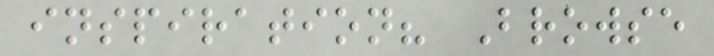inspiration? Browse
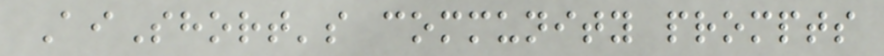AiShort's community prompts
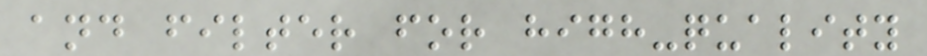and filter for high-quality
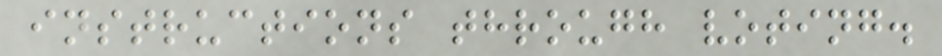instructions through voting.
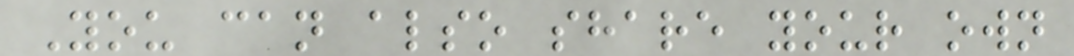You can also share your own
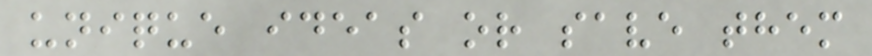unique ideas or save them
